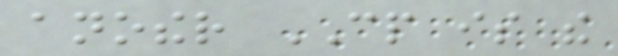another CP is the
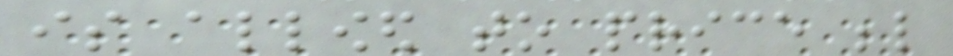is allowed to price below
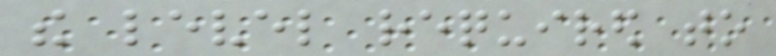the level required to
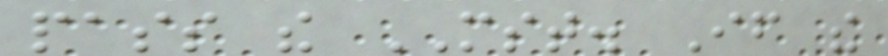pass the MST. If the
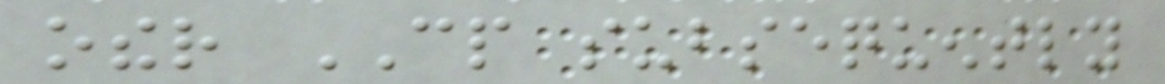other CP subsequently
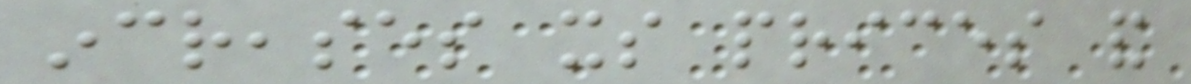increases its prices and
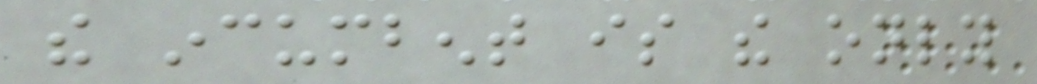the incumbent is the only
